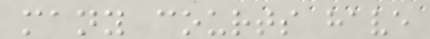many courts have
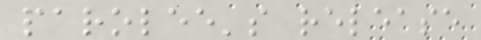parolee's release
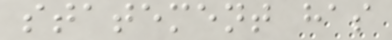statement has
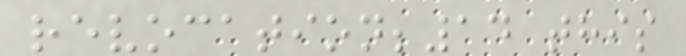revocation;14 this
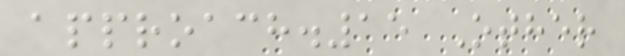approach.15 Other
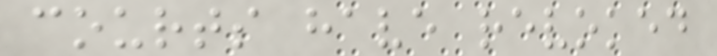courts have revoked
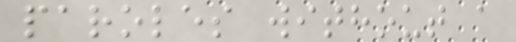paroles without a
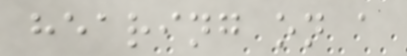hearing on a
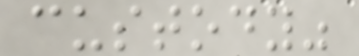custody"
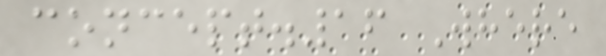concept.16 Where
